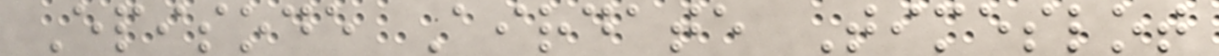Episode Airdate Timeslot
